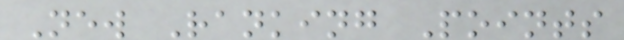New Ranking Points
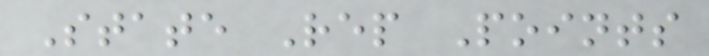State Rep Points
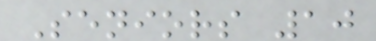Seniors 10
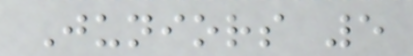Juniors 5
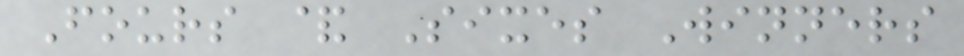Fours & Sixes Winners
